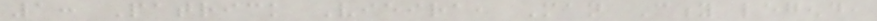1: Patrick Vieira, Man City legend,
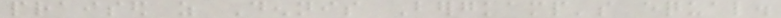praised as Dennis Bergkamp's equal.
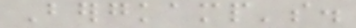Bergkamp's.
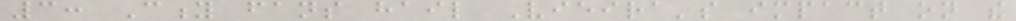3: City fans hail Vieira's impact on the
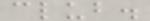club.
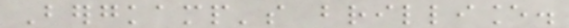Bergkamp's brilliance.
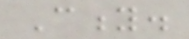City.
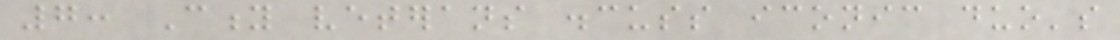7: City veterans discuss iconic duo's
